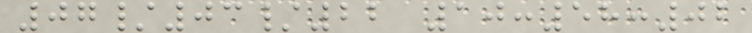07/03/22 10:58:02
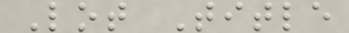Lot Title
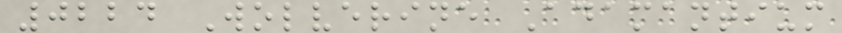0224 Wolverine Adamantium
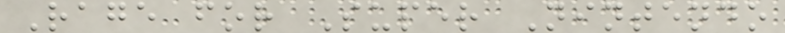Rage for Super Nintendo
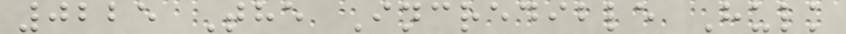0225 The Incredible Hulk
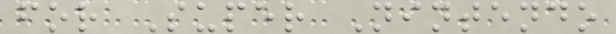for Super Nintendo
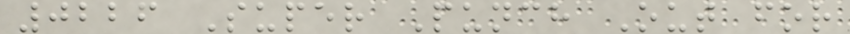0226 Super Punch Out for
